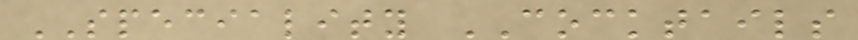SPECIALITY COCKTAILS
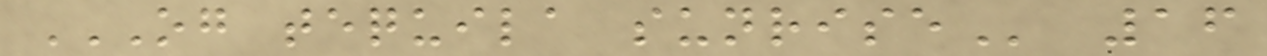OG TEQUILA SUNRISE 16
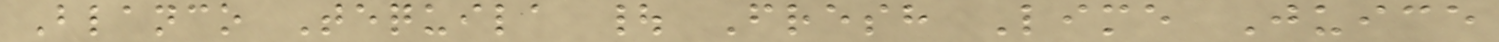Blanco Tequila | Fresh Lime Juice
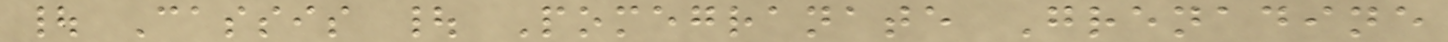| Cassis | Pomegranate Grenadine
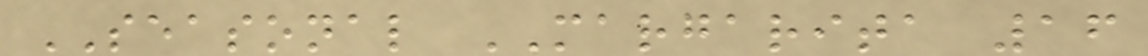SEASONAL MARGARITA 16
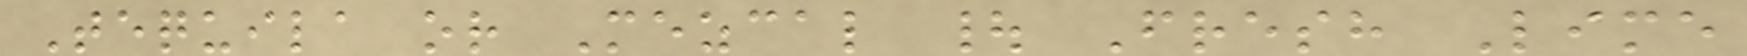Tequila or Mezcal | Fresh Lime
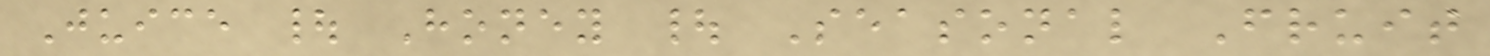Juice | Honey | Seasonal Fruit
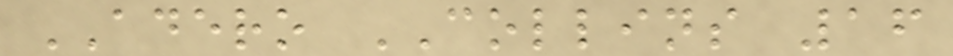ADERO COLLINS 16
